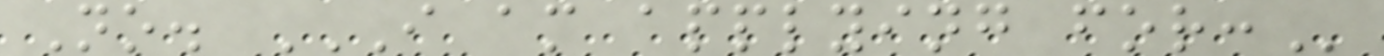No. I AM APPLYING FOR:
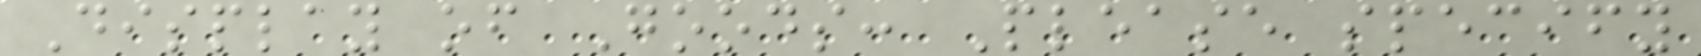Display of Goods: Please specify
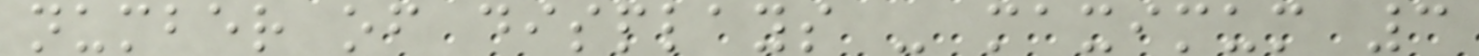number of displays - maximum 3
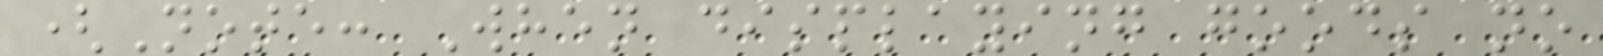(Note: When displaying goods no
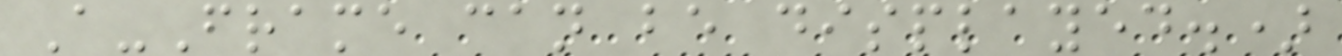A-Frame can be displayed.)
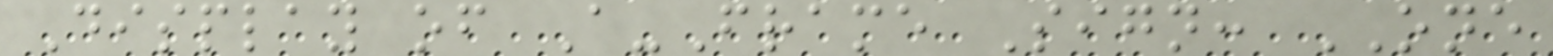Display of A-Frame Sign: ONE
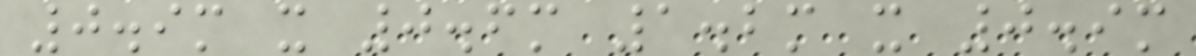0.9m x 0.6m 1.2m x 0.9m
